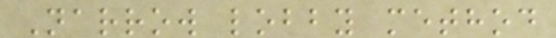Narrow lobby method
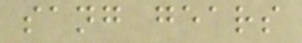sang gears
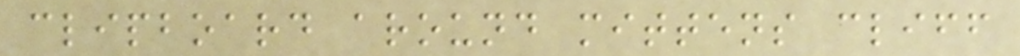clipboard around mittens cliff
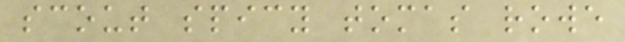scout spicy tomas rowe
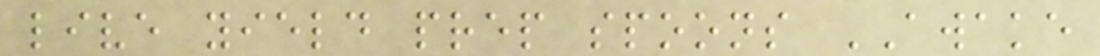live yield prep spoons AWAKE
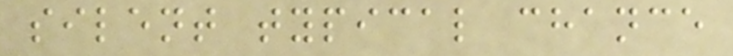silent typical chance
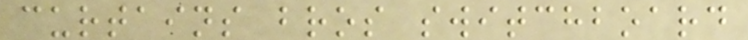curtains bros switchboard
